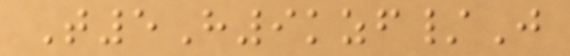T5H9kzf/J
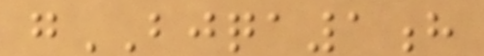gBJQA1h
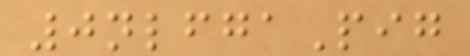0nlfgaPig
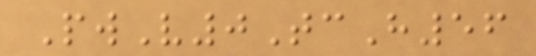PwV0TcH56
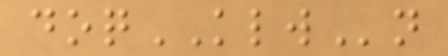doqKLWn
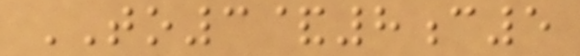TO3&8c5
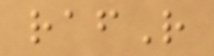rafR
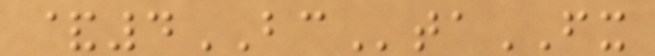&4BCtaFX
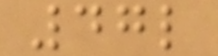47l
